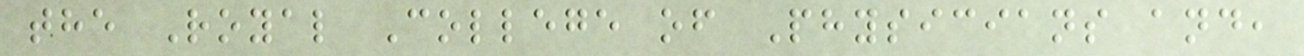the Royal College of Physicians and,
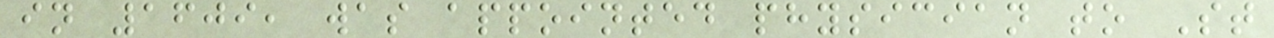in 1609, was appointed physician to St
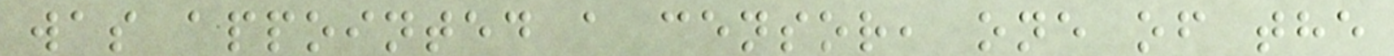was appointed a censor, one of the
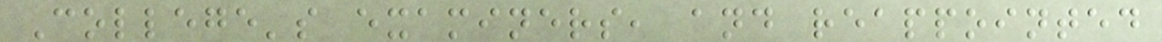College's examiners, and reappointed
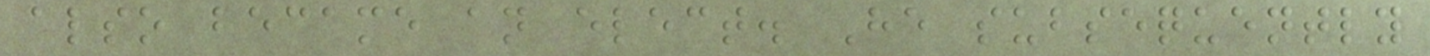also became an elect. He subsequently
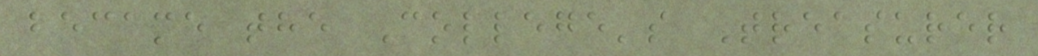became the College's Treasurer
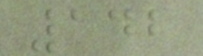142
